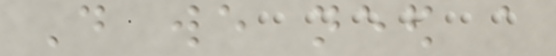Do we need a
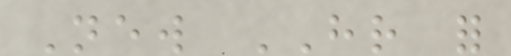New HR for
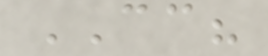CC?
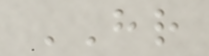HR
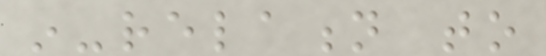in-relation to
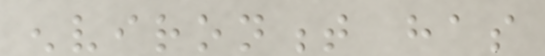environment has
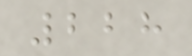228
